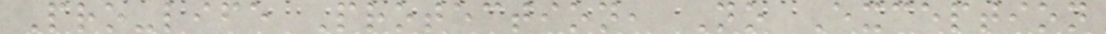Pro-life Protection, No Exception
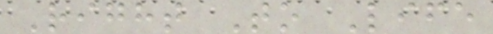Right To Life
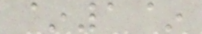~1~
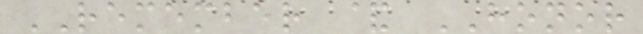REMEMBER & HONOR
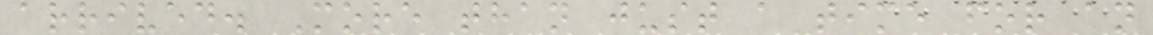arrived. More than just a time for an
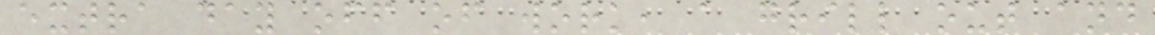extra day off of work, a grill out and
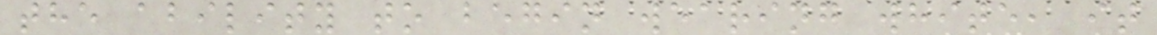the ability to begin wearing white, it
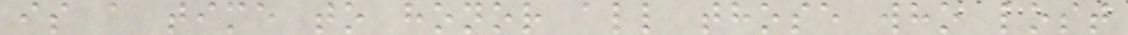is a time to honor all those who lost
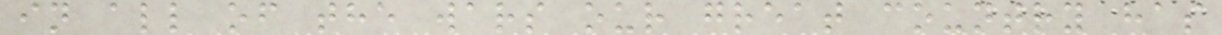in all of the wars our great country has
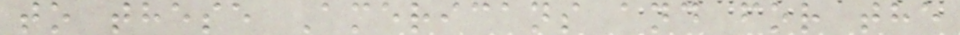to these Americans and for the
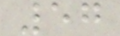57
